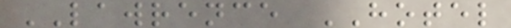LAWRENCE HOTEL
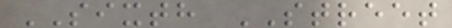SIXTH STREET
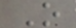O
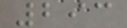293
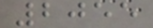2055
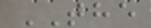THE
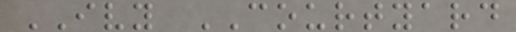IVY COURTYARD
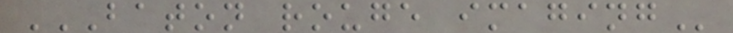BATON ROUGE IMAGING
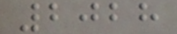2028
